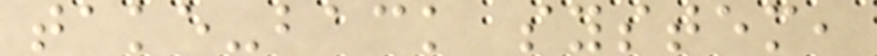take-back system,
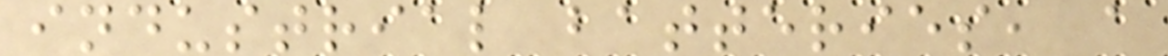industrial batteries, a
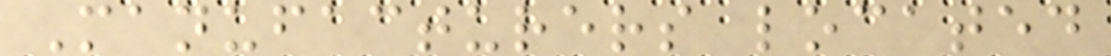Manufacturers located
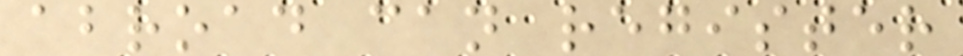abroad can register
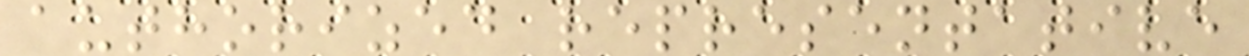authorized representative
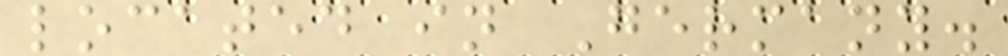located in Germany.
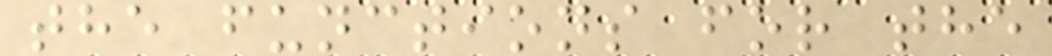the functions for the
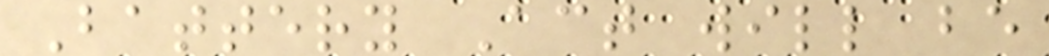Battery Act will be
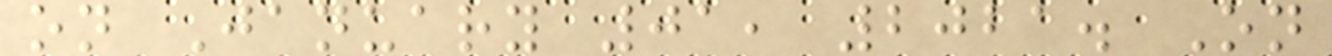on January 01, 2021. On
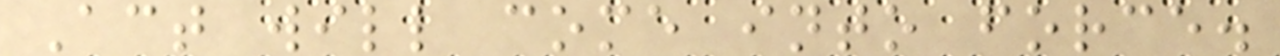Act will come into force.
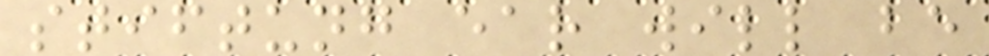stiftung ear will be
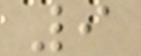9
